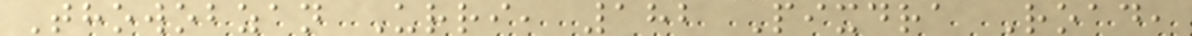Thowobzan Urri, 182 Pixdra Road,
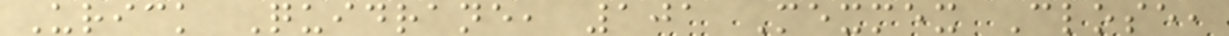Urick Quidrane, 101 Mexmex Close,
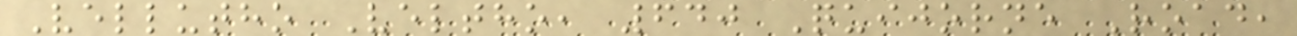Vellutho Veltho, 640 Quijorne Road,
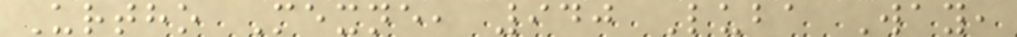Urtho Mexne, 940 Luba Way,
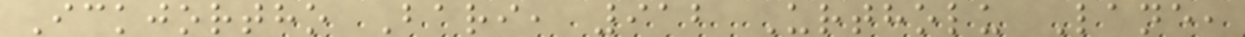Ickjortho Bari, 912 Urtholu Lane,
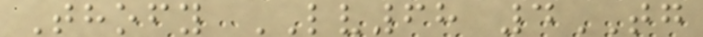Thofy LV68 4TG
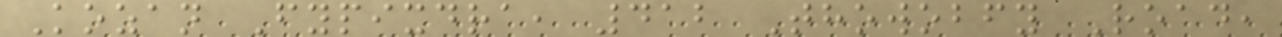Kozan Fypixdra, 412 Thowobfy Road,
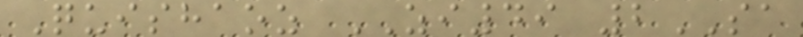Quishaoz ZI49 2SA
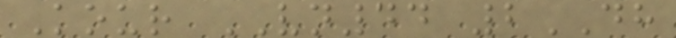Kour VN44 2DH
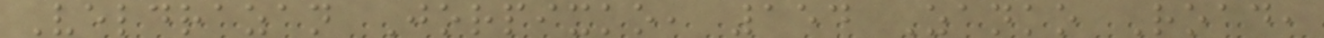Veldrazan Jorpixko, 154 Zanko Road,
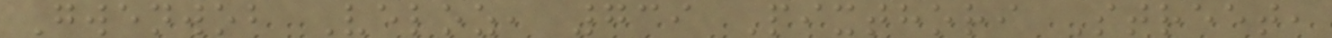Gwenwob Veloz, 739 Pixthori Street,
